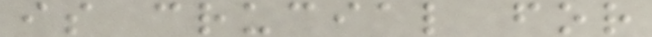is crucial for
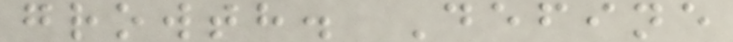growth. Define
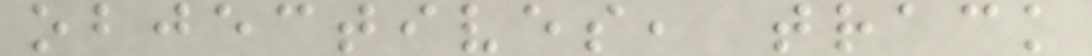objectives, track
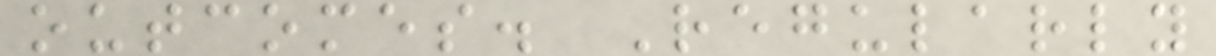outcomes. Regularly
